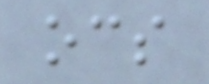ocs
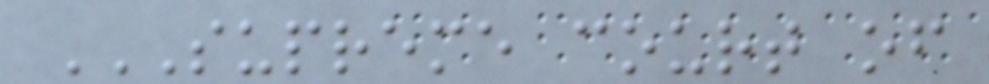SUPREME COURT OF
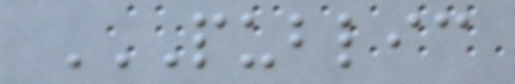PUBLIC
